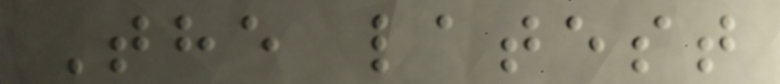The latest
